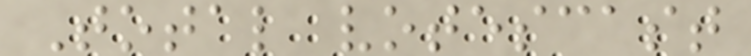Total votescast
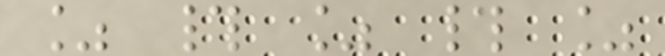% # % # %
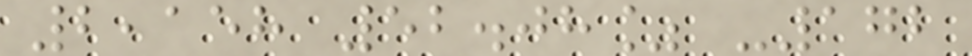2,158 52.08% -172
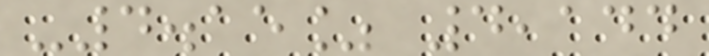-4.15% 4,144
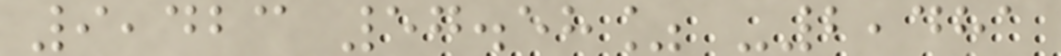9,423 57.58% -2,481
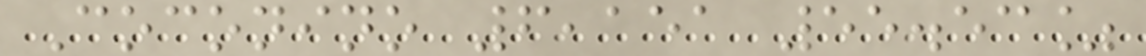Coconino 6,151 55.53%
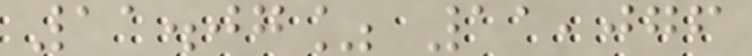11.07% 11,076
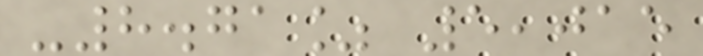-8.71% 5,015
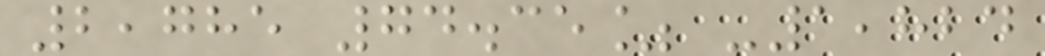2,785 74.35% -1,824
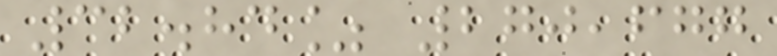32.84% 270,677
